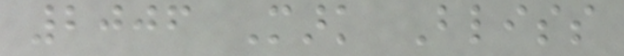2006 Mark Bliss
